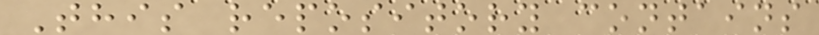This repository contains
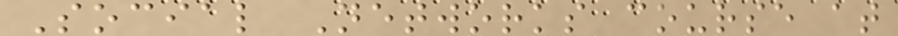Social Networks course at
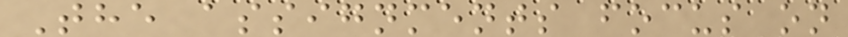The assignments focus on
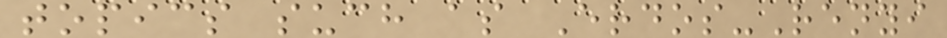topics such as Erdos-Renyi
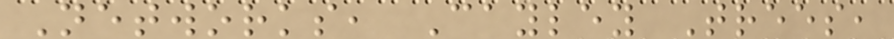Networks, Cayley Trees,
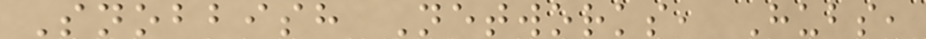Snobbish Networks, Hubs,
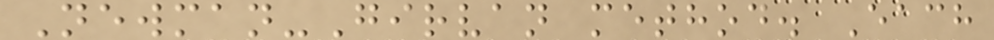Newman-Girvan method. Each
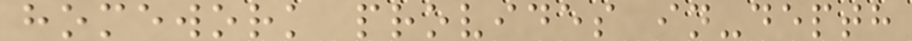homework provides in-depth
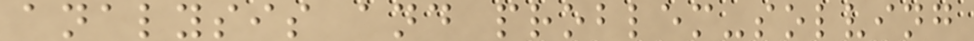analysis and problem-solving
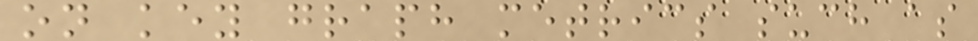on key graph metrics such as
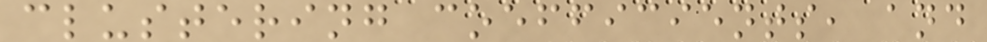clustering coefficients, and
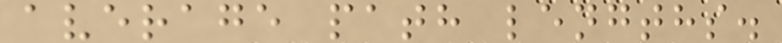average path lengths.
